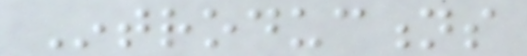Introductions
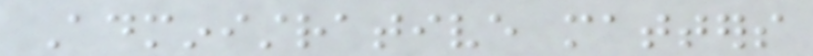Administrative matters
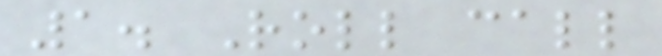1. Roll call
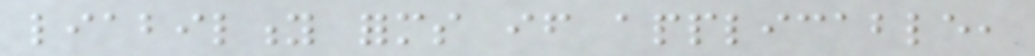liability forms if applicable,
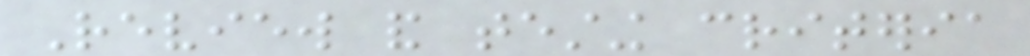Review and testing criteria
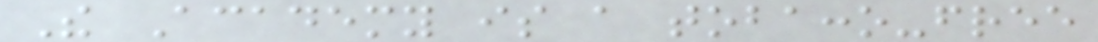The Academy is a tobacco-free
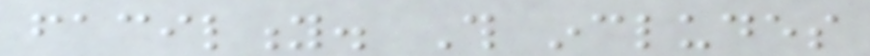facility. This includes
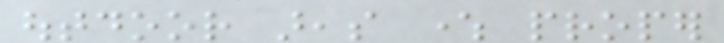outdoor areas where proper
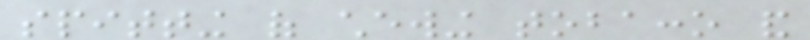spitting of chewing tobacco and
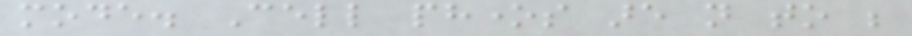mode. Cell phones are not to be
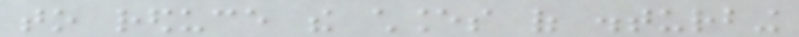to reduce the chances of disturbing
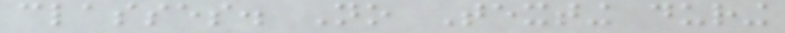classes. No Texting during
